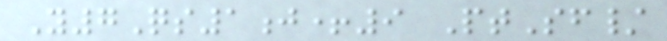Y7Qs1j+9 PtSf/
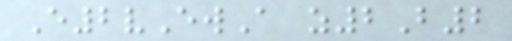E2vEwA z2B2
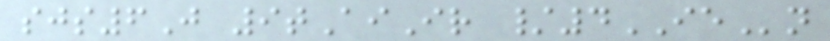sjs6J 9tAiIr /4IEn
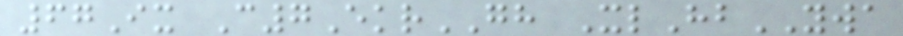67Ix C7EkrGH XlHbYWA
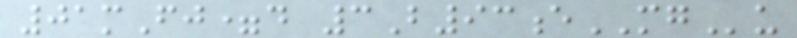01mFj=d 3B93eMGu
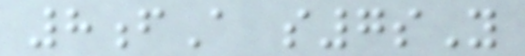8fA s7sY
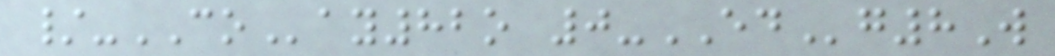/-COay82o 0-EDg8W
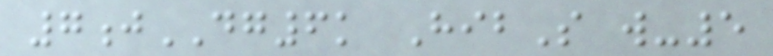7jDG6k HibS w-5
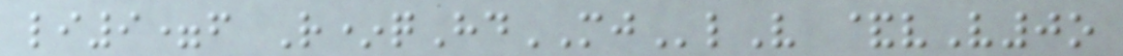li9=f R*qHdMJlV &vV0o
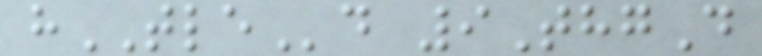hTLEd 9ThgD
